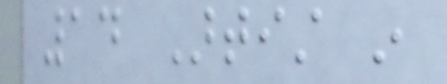14 Artist in
